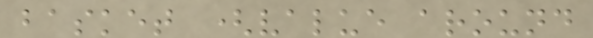basket (value around
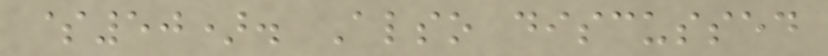$50). Also discussed
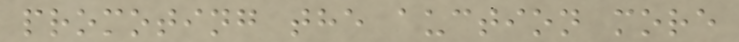promoting the auction more
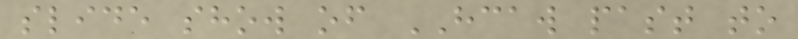slide show of HCAW past to
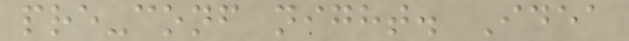pre-conf night. Idea
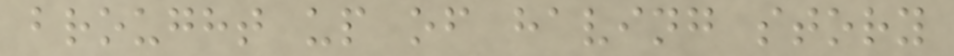brought up of having story
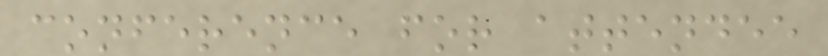conference for attendee
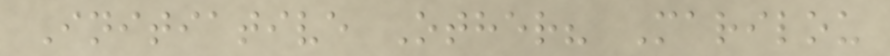Initiative Other? Marilou
